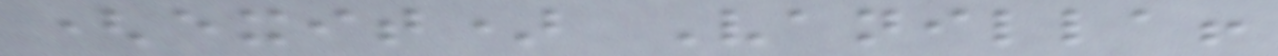(exit) Vanilla!
